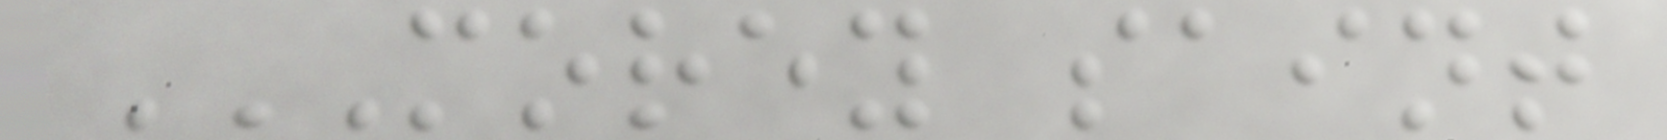MOREY SAINT
